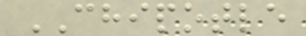CHIPOTLE
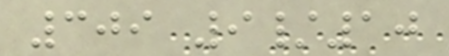309 9/10
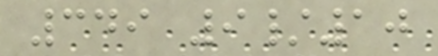349 9/10
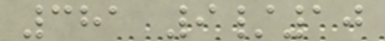381 9/10
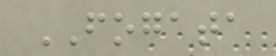FOGATA
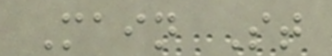Main St
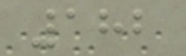182
